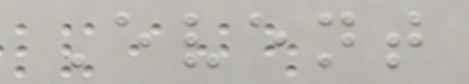Event
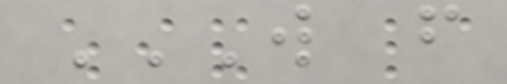W F
